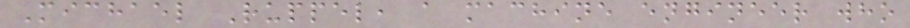Michael Ruppel, a machine engineer who
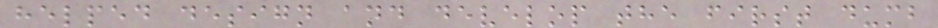helped design and develop the first dumb
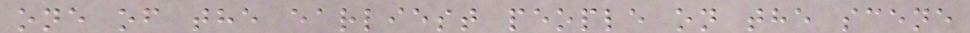one of the earliest people on the scene
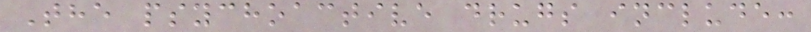The psychoactive drugs include:
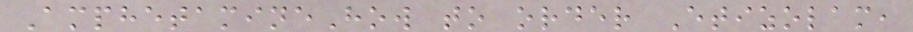AmphetamineHow to order Etizolam,
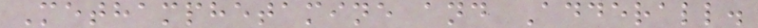Methamphetamine and Adderall.
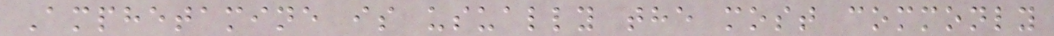Amphetamine is usually the most commonly
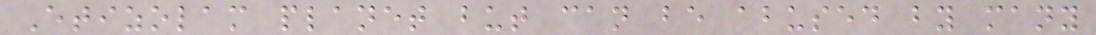Etizolam planet but can be abused by many
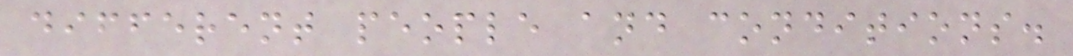different people and conditions.
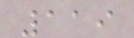119
